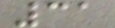31
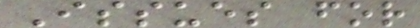Issues for
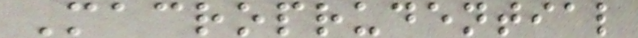Macroprudential
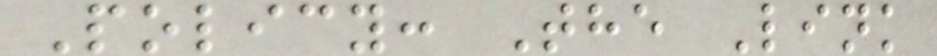Policy: The Link
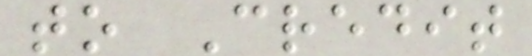to Credit
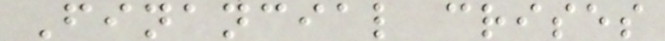Financial crises
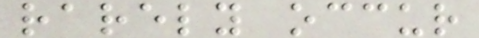rarely occur
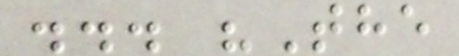... "The
